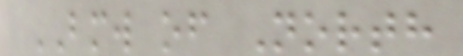BMW of North
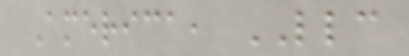America, LLC
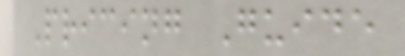Pricing Guide
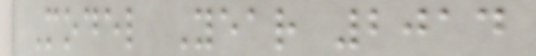Model Year 2014
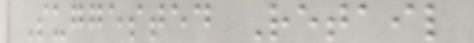Suggested Retail
